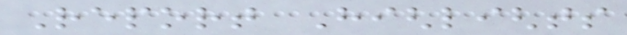Report Highlights
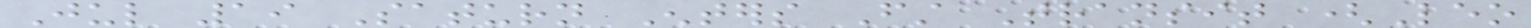Jul 19 Saturn Enters First Transit (Leo
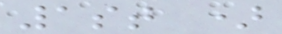1st )
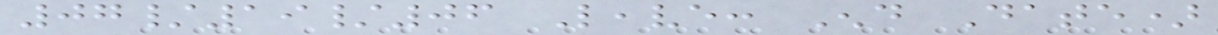07/19/06 Leave: End Date)
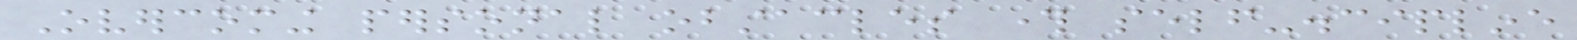Overcoming personal obstacles through self-discipline
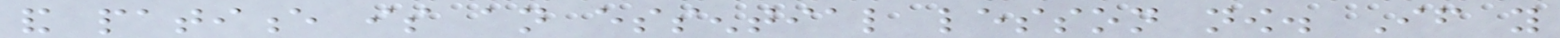and patience is an essential lesson now. If you
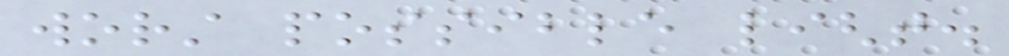worst possible light.
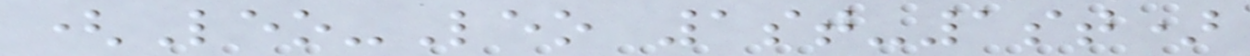(Leo-Leo 1st-1st)
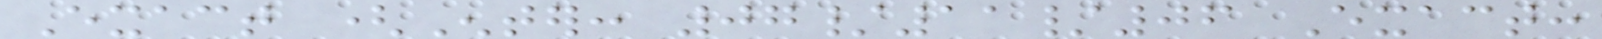Exact (Enter: 07/11/06 Exact:
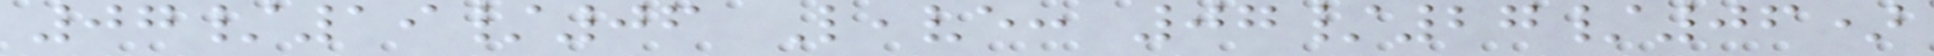07/19/06 Leave: 07/27/06)
